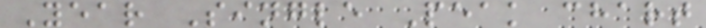Year Single Peak chart
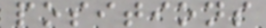positions
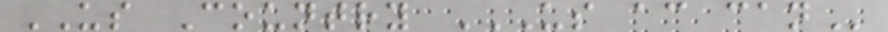US Country US AC CAN
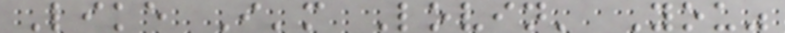Like I'm Lovin' You"
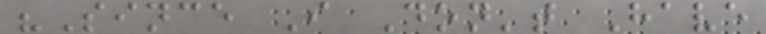"Since I Don't Have
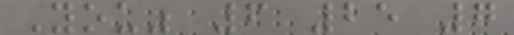You" 6 25 7
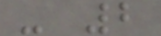- 2
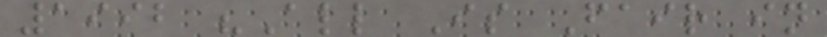1992 "All Is Fair in
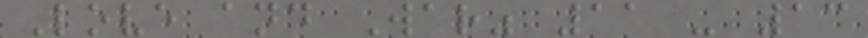Love and War" 11 - 13
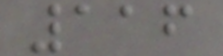116
